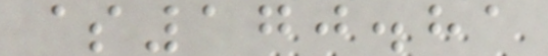$170.81
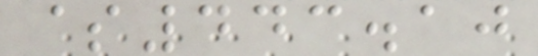$443.10
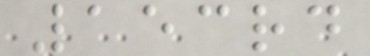153rd
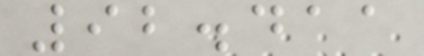92.411
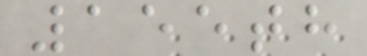155th
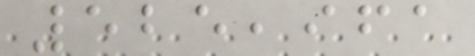525,961
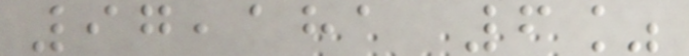97,181 6%
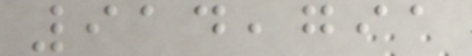914,791
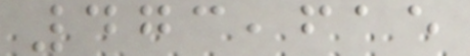473,615
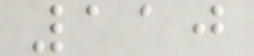110
